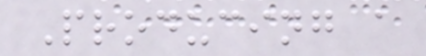Producing a
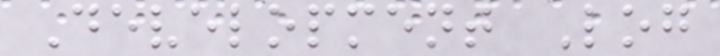Development Log
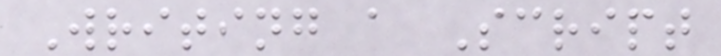Writing a Script
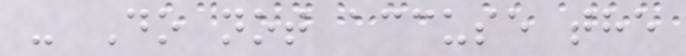- Do not accuse the
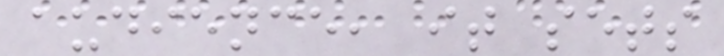audience, it sets
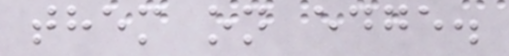them on edge.
